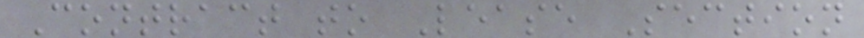Contract to Lease Section
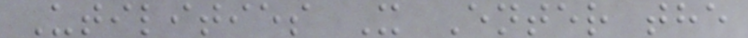Utilities X Enter the
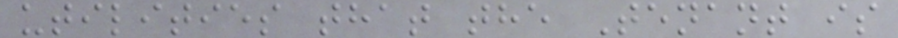utilities that the Tenant is
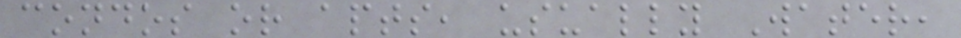condos or apts, usually Water,
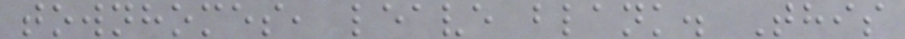townhomes, leave blank. This
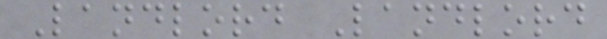Landlord Landlord
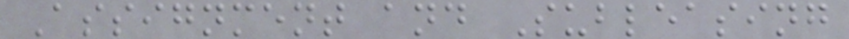Assignment and Subleasing
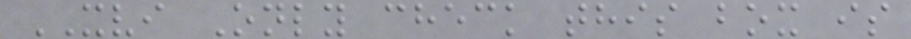XVI Only check this box is
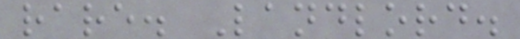rare. Landlord.
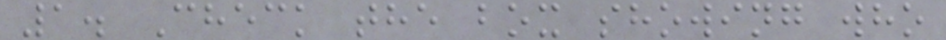1. Check the box showing who
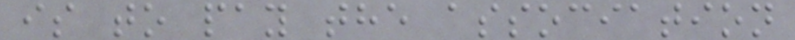is to pay the association
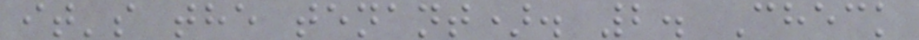it's the tenant). 2. Check
